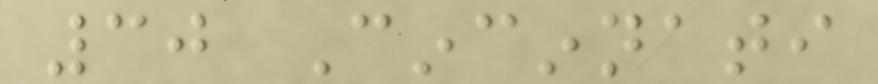30 Cincinnati
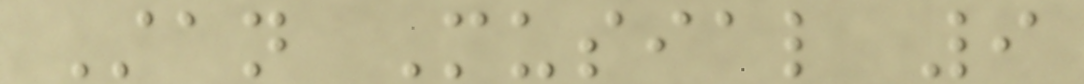Stan Musial 9
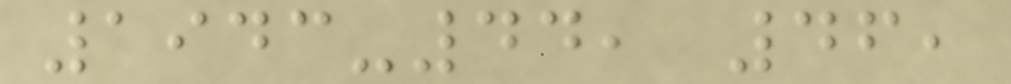1943-44, 46,
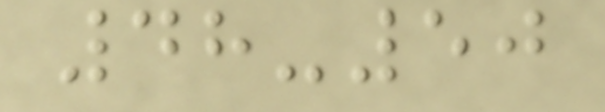48-50
